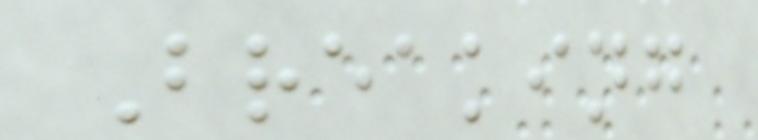Breaking
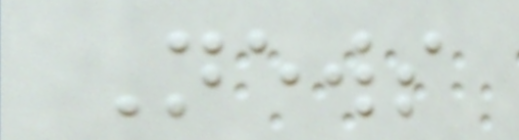News
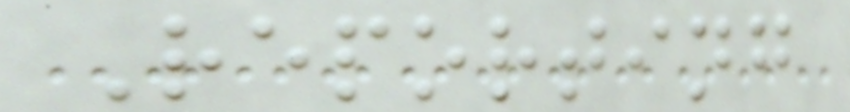Reporting
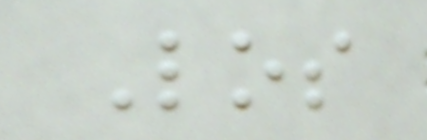Los
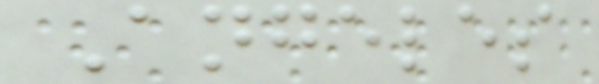Angeles
